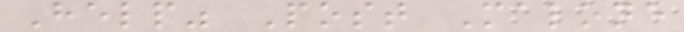Help" Post Malone
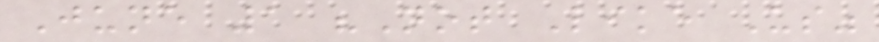June 1 "Not Like Us"
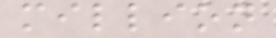million
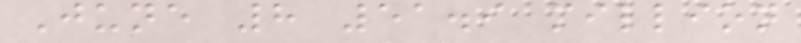June 8 51.9 million
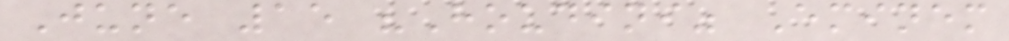June 15 "Houdini" Eminem
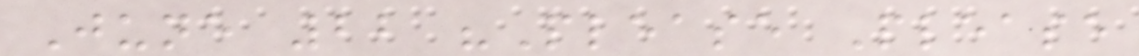June 22 "Please Please
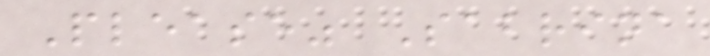Please" Sabrina
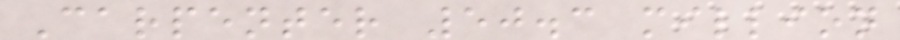Carpenter 50.3 million
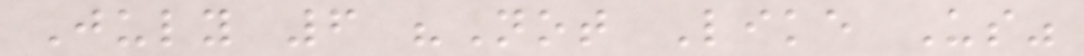July 6 "Not Like Us"
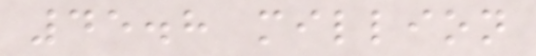45.8 million
